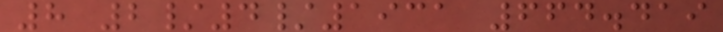8 2/4/1931 664.419
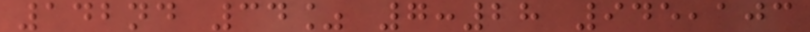142nd 34% 7:28 945,103
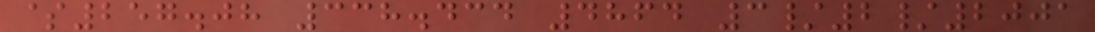$257.08 338.434 4864 3/2/2001
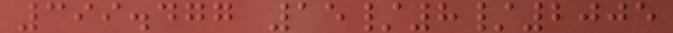399.477 15/8/2005
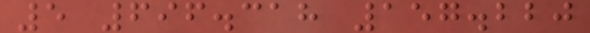5 696.318 157.220
